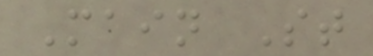Main St
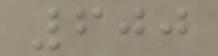600
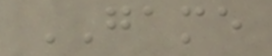GAME
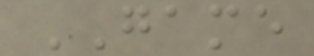GAME
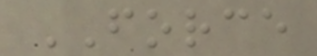FORCE
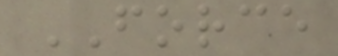FORCE
